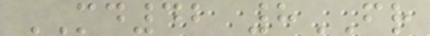MD42 8FR
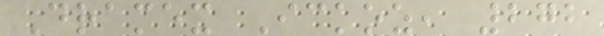Dramex Ickoz, 272
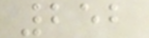252
